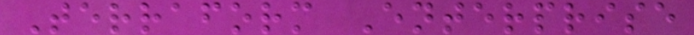Terraform Enterprise
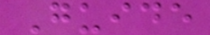Guide
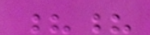??
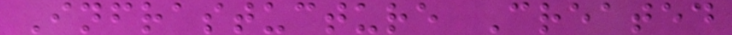Infrastucture Created
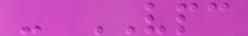- VPC
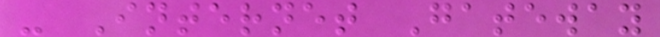- Internet Gateway
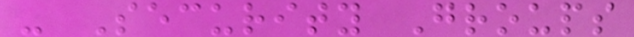- Security Groups
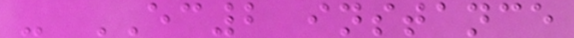- EC2 instance
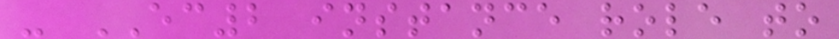- EC2 instance role to
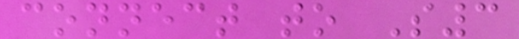connect to S3
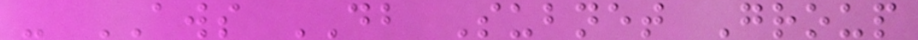- AWS DB Subnet Group
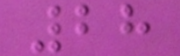28
